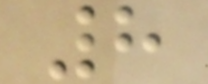8
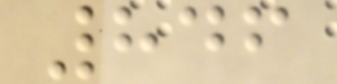846
